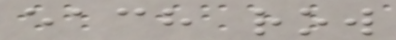each row
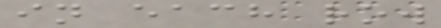in each row
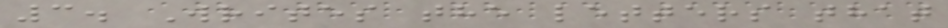3. Writes the letters that
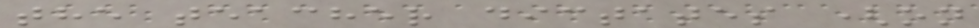the teacher dictates (on
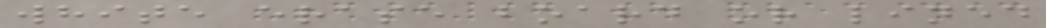white erase board or lined
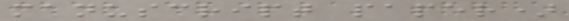manuscript paper)
